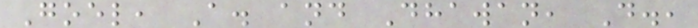Goel, A. and Dhawan, D.,
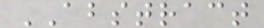ABSTRACT
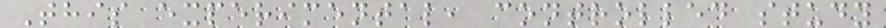This experimental, controlled study
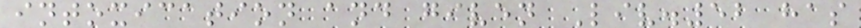intoxication and given Liv.52 has
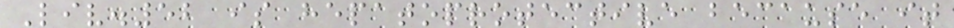Liv.52 is hepatoprotective because it
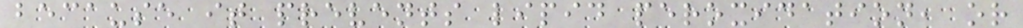because it prevents lipid peroxidation, or
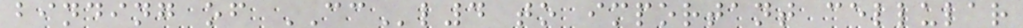binding of CCl4 to important cellular
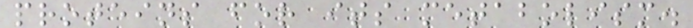proteins for its metabolism.
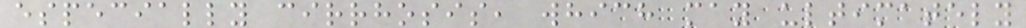especially cirrhosis, which may ultimately
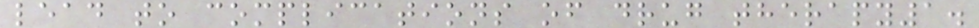lead to complications of drug therapy1.
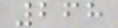268
